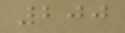200
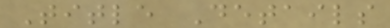Title Details
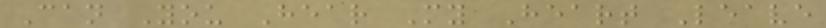Can You Hear My Heart Leave
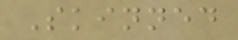Skinned
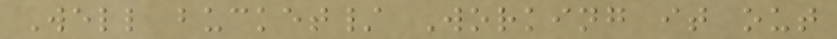Well bucket/ Working it out
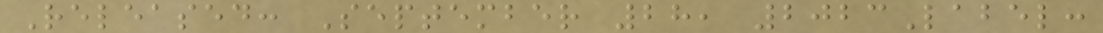Released: September 28, 2023Label:
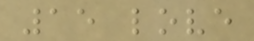15 love
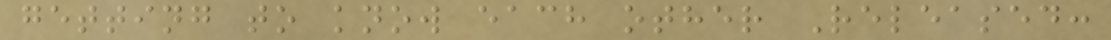getting to know each other Released:
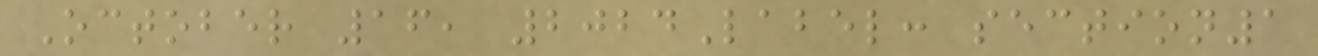October 16, 2024Label: section1
